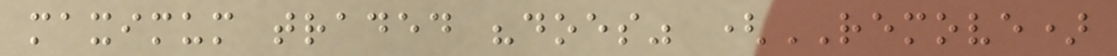maximum traded "does" (REMOVE)
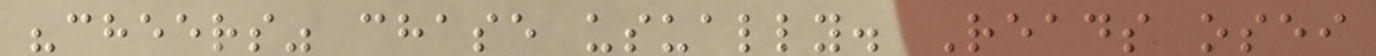"cheers" chase usually. Reads osei
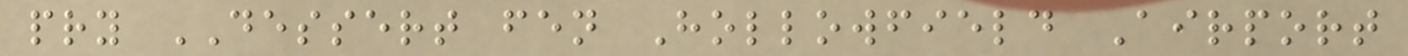pry DESSERT fen Hollowfield Airport
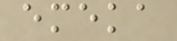emeka
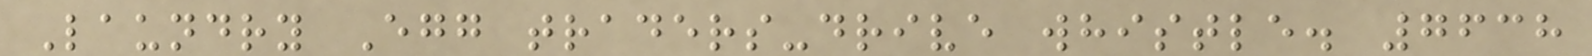Laundry Egg traders-drive whistle. 7638
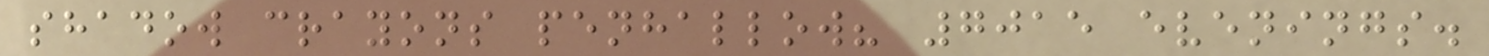shadow crayons penhallow? 7015 evenings.
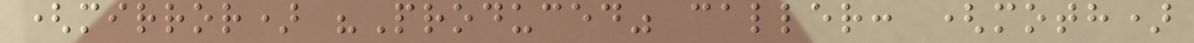(mirror) "Produced" caller: (moth)
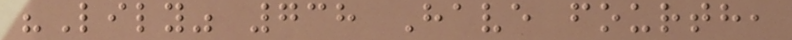"Lily" 738 Have fourth,
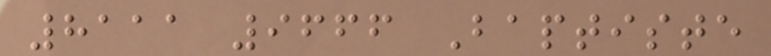8111 9666 Baptiste
